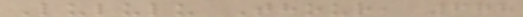Lululu Thour, 678
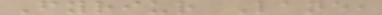Fyriur Lane,
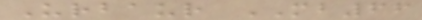Urbaur MB66
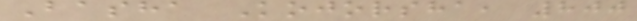Basha Kojorsha, 800
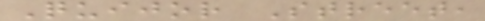Quijor Street,
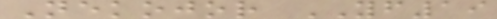Nekojor YF19
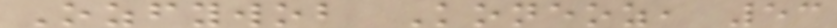Ozfywob Koneoz, 53
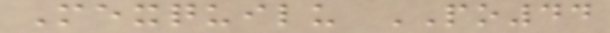Mexquilu PO44
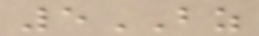5BZ
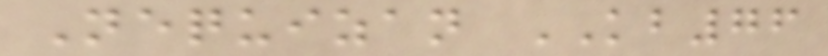Nequizan KB76
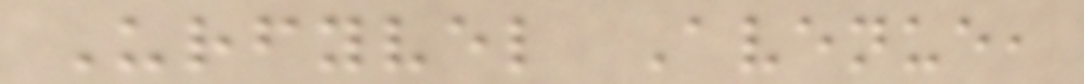Urfyvel Avenue,
